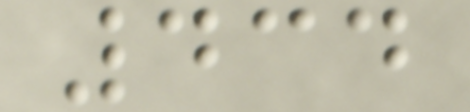434
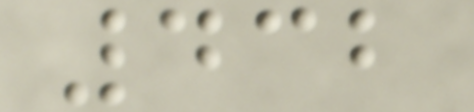432
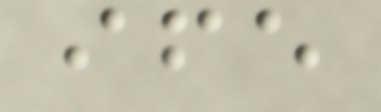ife
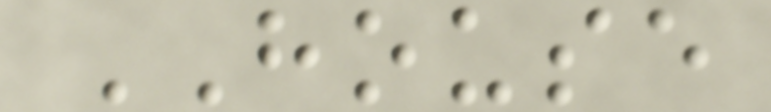HOUSE
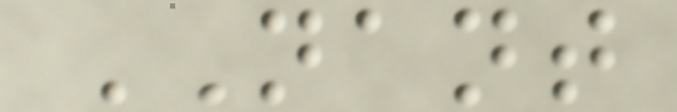NANT
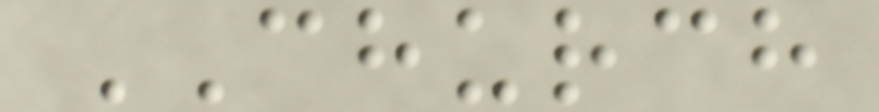CHURCH
